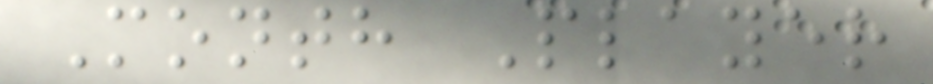Month Player
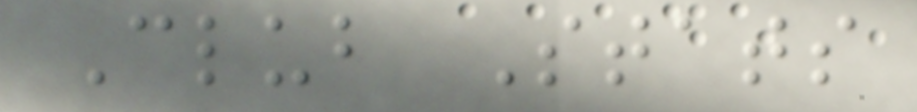Club Stats
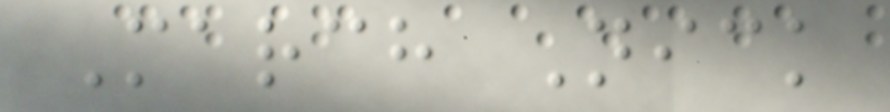March Nick
